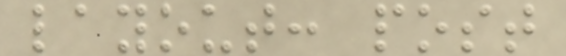layout: post
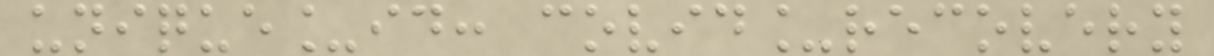unique_id: covid_recovery
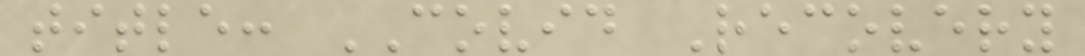title: COVID Recovery
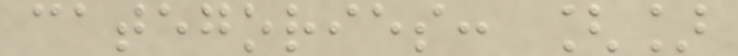categories: []
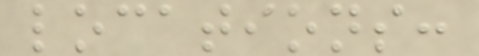locations:
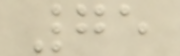75
